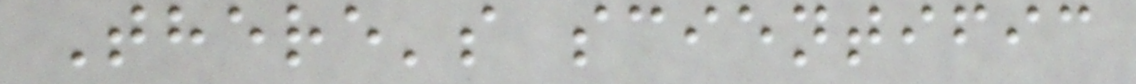There's scientific
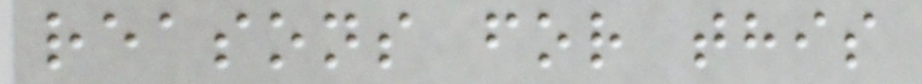reasons for this
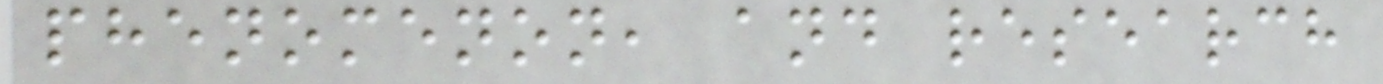phenomenon, and research
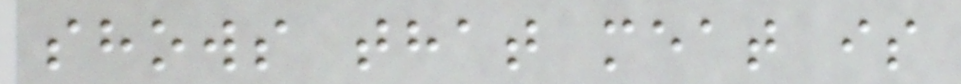shows that meat is
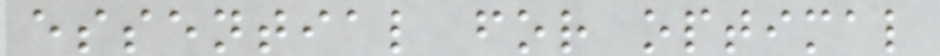essential for optimal
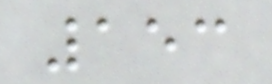153
